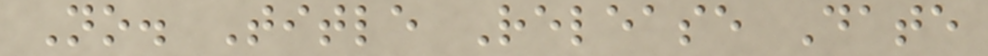No. Title Release Date
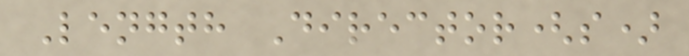Length Director(s)
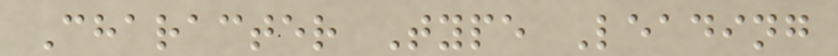Character Type Leading
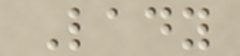Lady
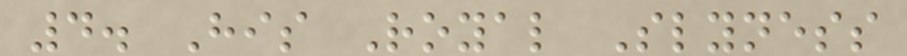4. His Royal Slyness
